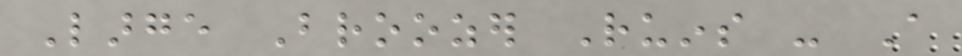Large Broozer Ruins - A
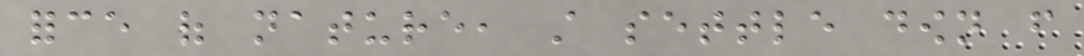force of nature, still settle down from
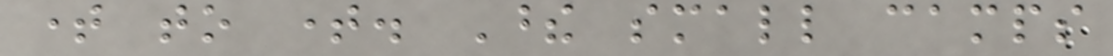time to time. These small camps
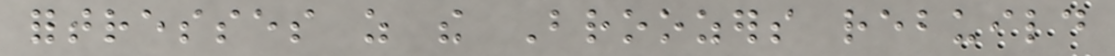fortresses as the Broozers rebuild
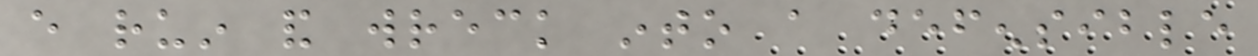every ruin and wreck into a defensible
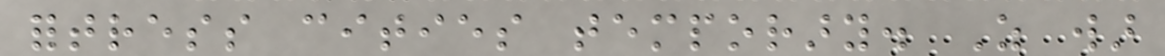fortress cities temporary. As war
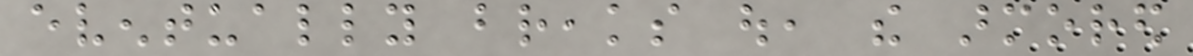eventually breaks out, the armored
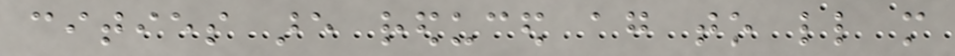cities are reduced again to little more
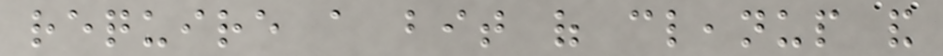require a bit of cleanup and
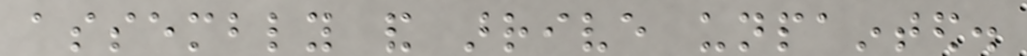assembly and arrive unpainted.
